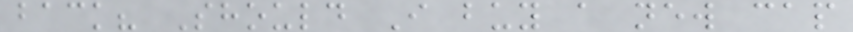back? Should I buy a new cap
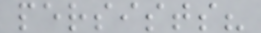persists?
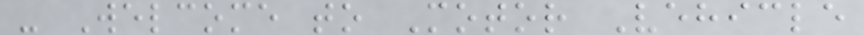- Welcome to Motor Vehicle
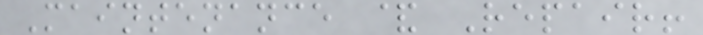Maintenance & Repair!
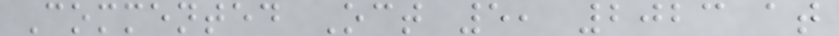Commented Oct 5, 2023 at
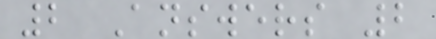2 Answers 2
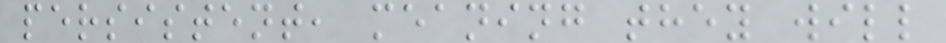persistent, meaning they will
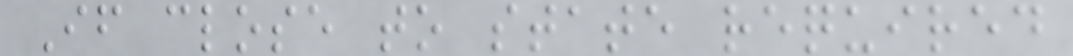If close to state required
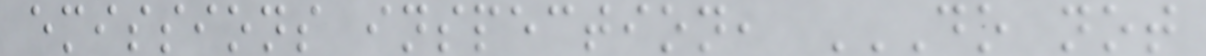emissions inspection, DO NOT
